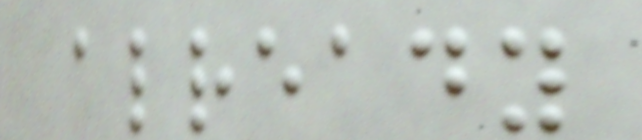already
